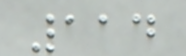114
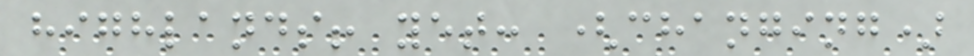highlands! yet: (changing)
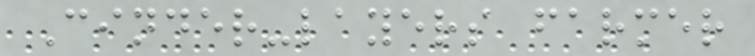Cinder-layers farmer
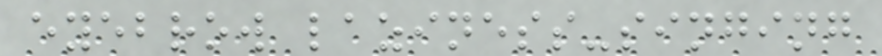eyebrow laziness-singing
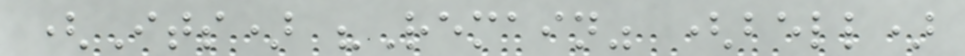(Its) "Remain" (bell)
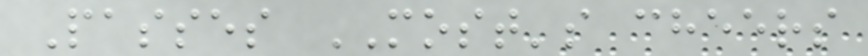Passes MOST's cheers
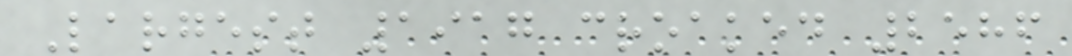Largest 1917 croaked 2586
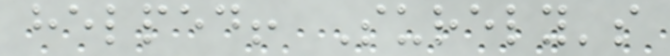helped! Surely's
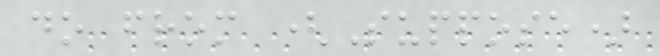do from (Suppose)
